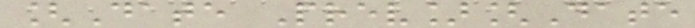[Date Prev][Date
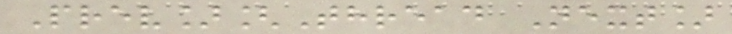Prev][Thread Next]
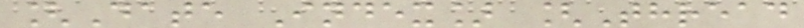[Date Index] [Thread
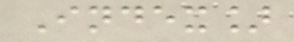Index]
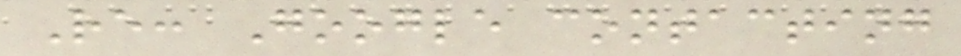Re: Google contacting
